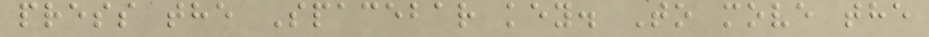press the Spacebar key. To move the
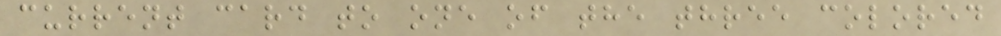current card to one of the three colored
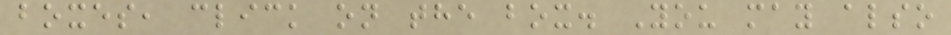boxes, click on the box. You may also
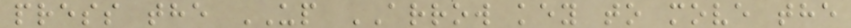press the UP ARROW key to move the
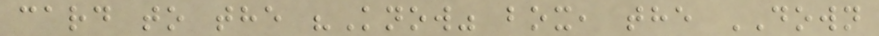card to the "Know" box, the DOWN
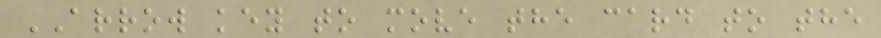ARROW key to move the card to the
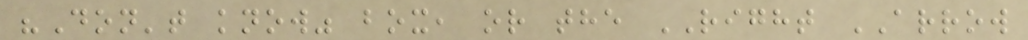"Don't know" box, or the RIGHT ARROW
